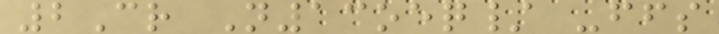2Cr N13oeq/ -ffs
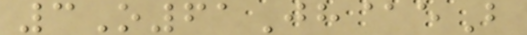3O61Jh@eB
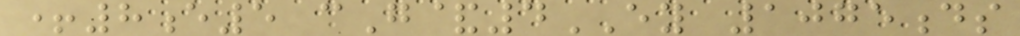+8e5 cG&4EY 1075ds
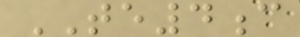TE4c
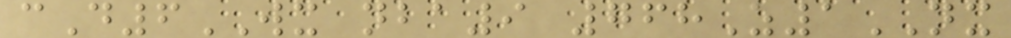cD6WX nba9 768Z1NX
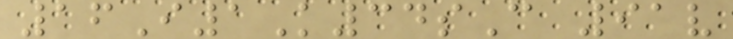16I1K34sC 91v
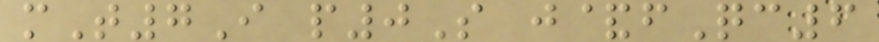mT7I p0S j&fQc6
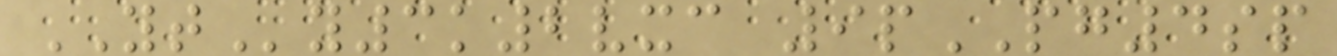YTy3k2vxc 9pPG4sp
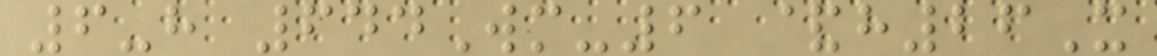6-h 644Wm-6 &h26X
